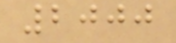2000
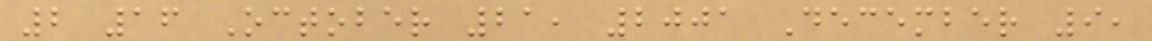2 16 October 21, 2001 December 9,
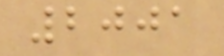2001
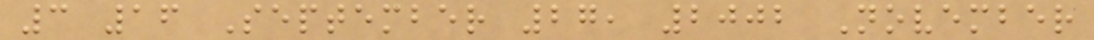3 16 September 27, 2002 November
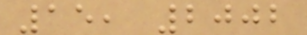15, 2002
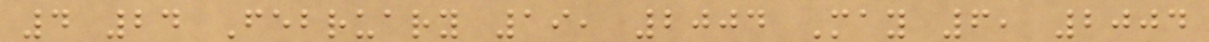4 24 February 19, 2004 May 6, 2004
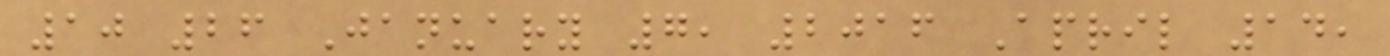10 26 January 7, 2016 April 14,
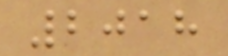2018
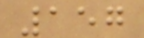157
